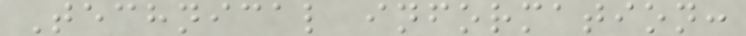Technical information:
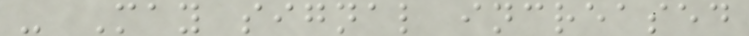- May signal increased
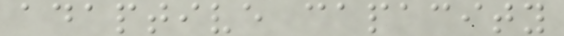adaptive capacity
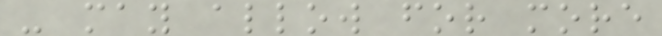- may allow for more
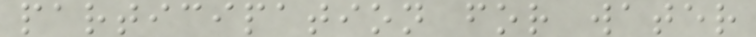participation for water
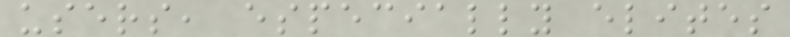users, especially elites
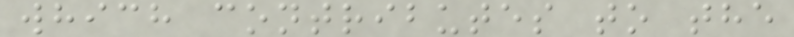which contributes to the
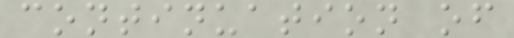continuation of
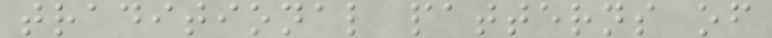traditional patterns of
